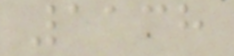1138
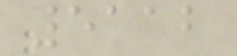5112
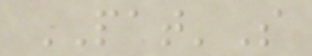PAT'S
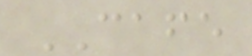CAFE
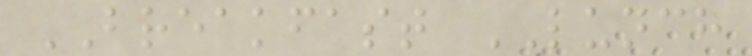BREAKFAST LUNCH
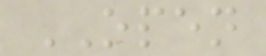OPEN
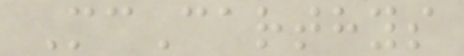McCarthys
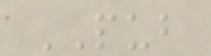PUB
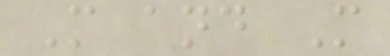M and M
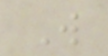W
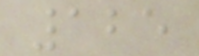125
